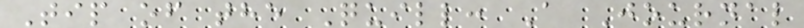Tip of the Quill: A Journal
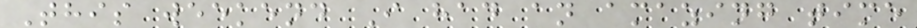This weekend I had an amazing time
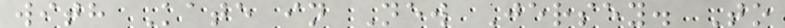with Kate in New Jersey. To
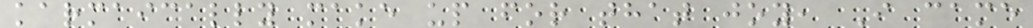karmaically make up for that joy, I came
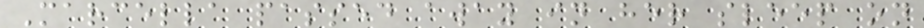Marcella passed away in her sleep on
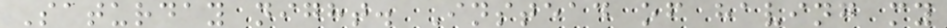Saturday night. Instead of having my
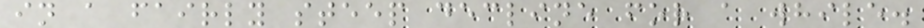in a fairly steep decline for a while.
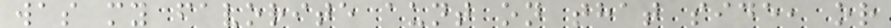was my favorite aunt on that side, or
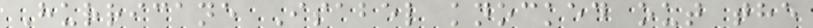Hurricane Isabel knocked out the
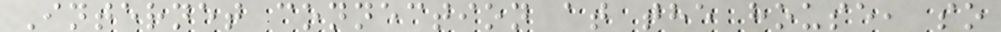Internet connection at the house, so
